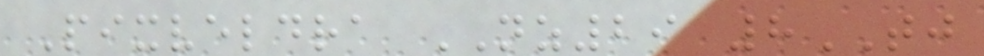Pixveldra NZ29 8TJ
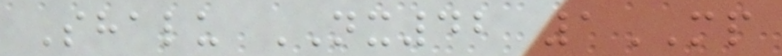Shalu NX42 1MP
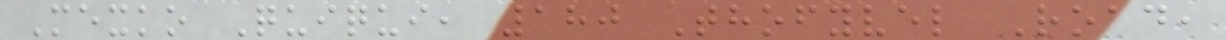Mexko Quiqui, 180 Thofyvel Road,
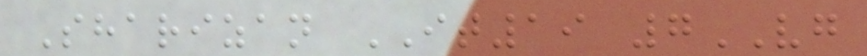Sharizan IT19 7VG
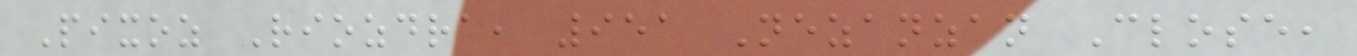Pixoz Riozdra, 951 Nezanzan Close,
